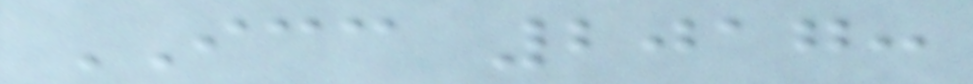ICC 2017:
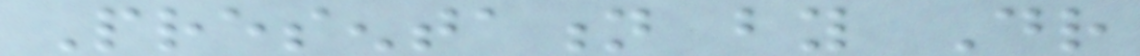Presentation by Dr
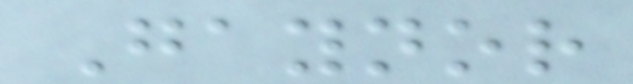Gaynor
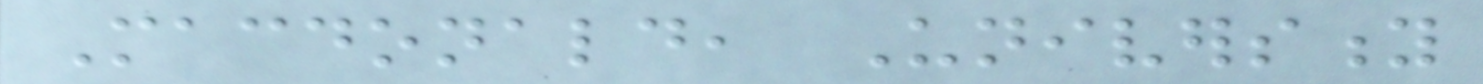Macdonald, University
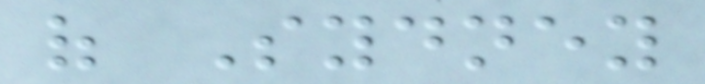of Sydney
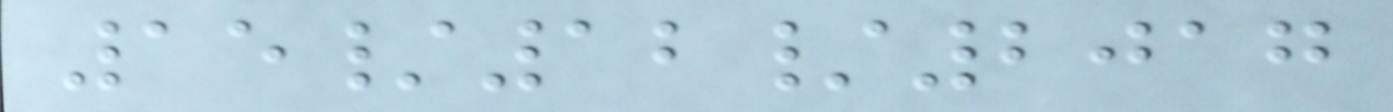15/12/2017
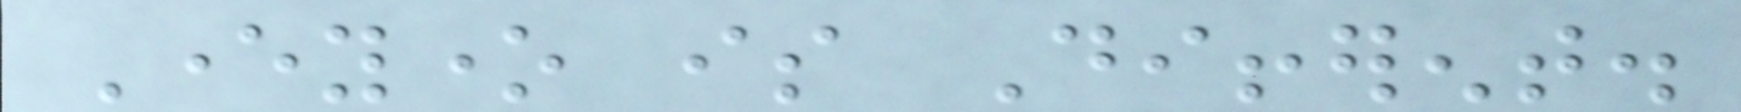Everyone is Different.
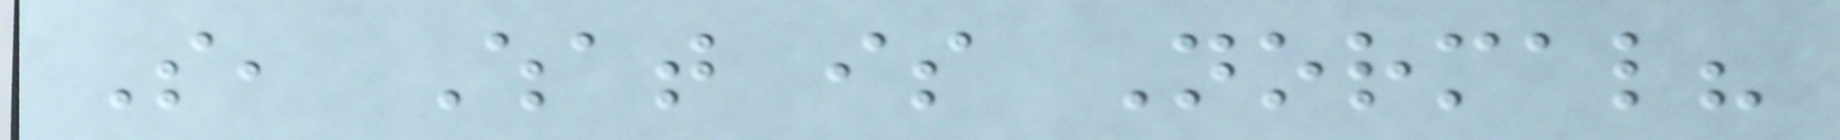So, What is Normal?
